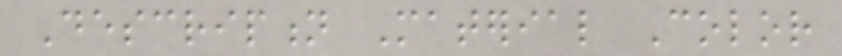Description Material Color
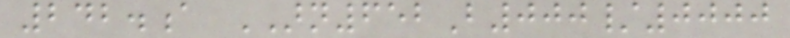242.a ARN652B000/0000
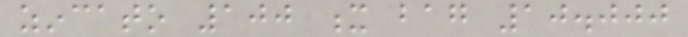zincato 100 x bag 10.000
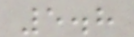5.8
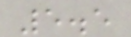5.5
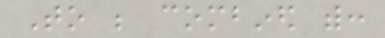To be combined with:
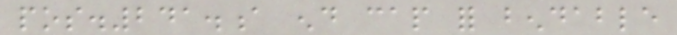pos.241.a end cap for bendable
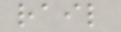rail
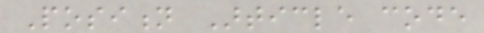Position Article code
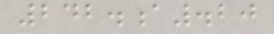242.a.20
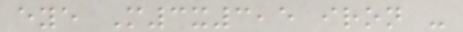eye M3x3,5 iron -
